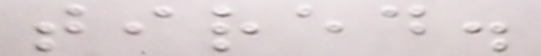tired.
